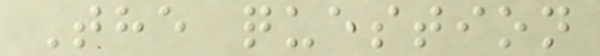The question
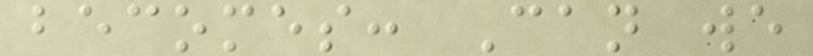becomes: Can we
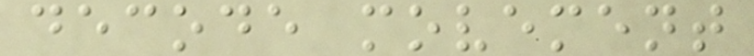decode movement
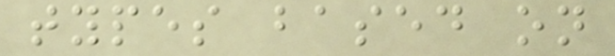types based on
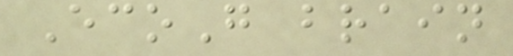EcoG brain
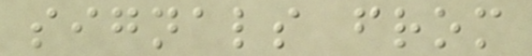signals from
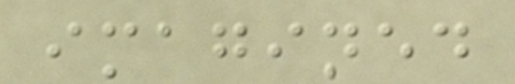imagined
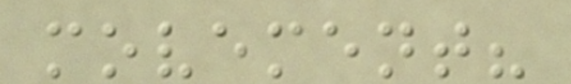movement?
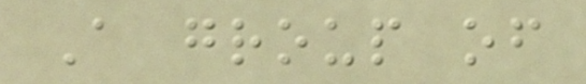A group of
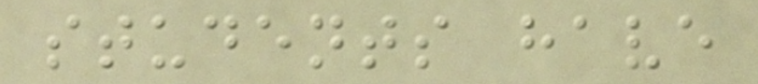students have
